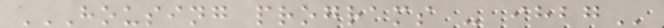HOUSING PROGRAMS - IHBG
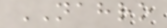NAHRO
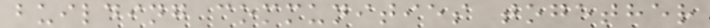building communities together
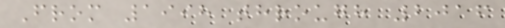From 1998 through 2016
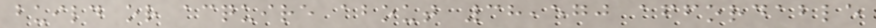build or acquire about 38,570 affordable
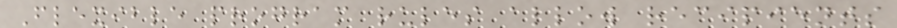Flexible program rules allow recipients
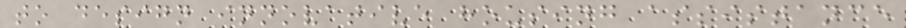to design innovative housing assistance
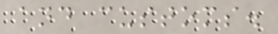and customs.
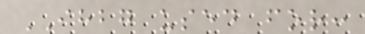IHBG used for:
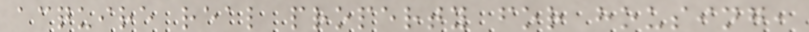acquire real property for housing,
